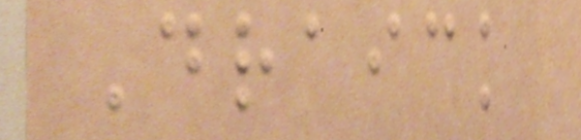Draick
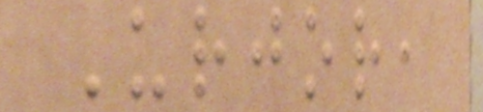Urjor,
